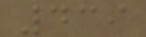439
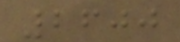2600
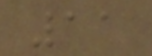11
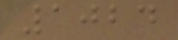1024
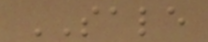SALE
